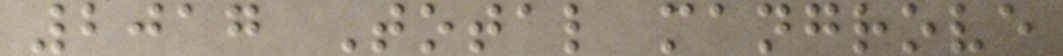2017 Total mangrove
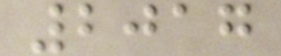2017
